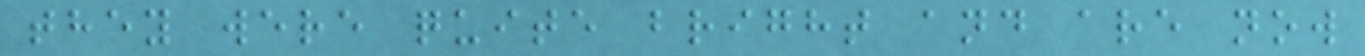they were quite bright and are now
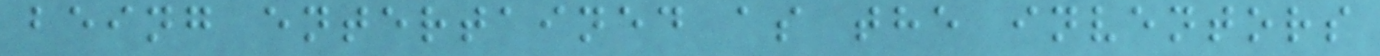being entertained as the inventors
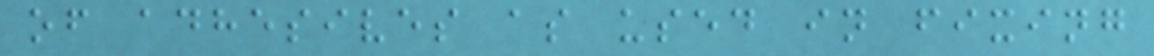of adhesives as used in fixing
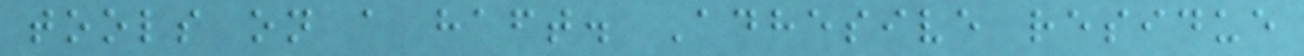tools on a haft. Adhesive residue
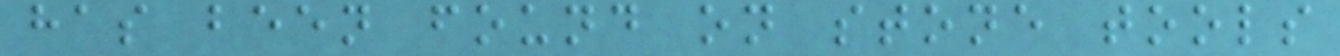has been found on stone tools
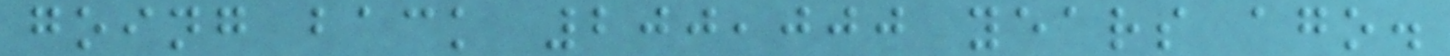going back 200,000 years ago.
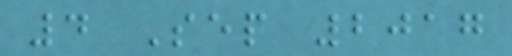4 Sep 2017
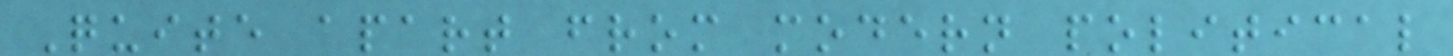Quite apart from modern political
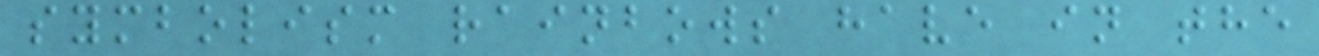symbolism rainbows have in the
